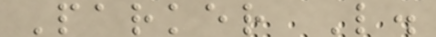Parker L.
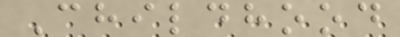Childhood
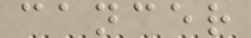cancer
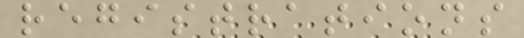registrations
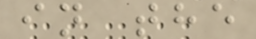in the
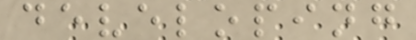developing
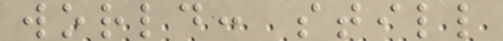world: still
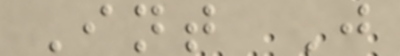Int J
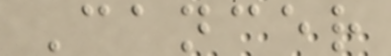Cancer
